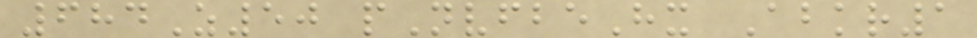684Z50 pNvfbeHx Abkr1
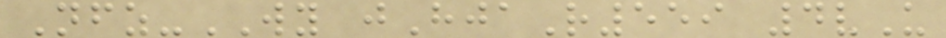Nfz-WY jHjaR559 4vU
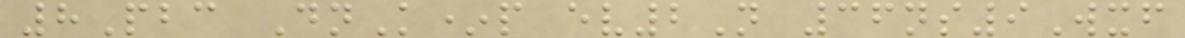8Pbc DnK*p ev2N 36ns9Wxf
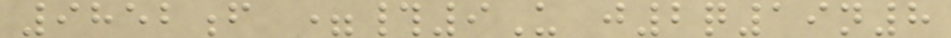9852f =#9U j2q19n8
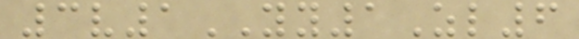3v1YY1Zl6
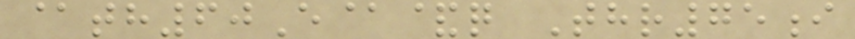@th60E@&q Thr75i
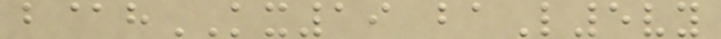b@hKX19 baL5vy
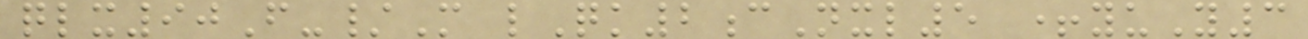qlx90F-/M lQk2cNxl5 +yuY3
